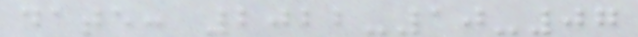date: 2022-10-07
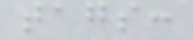tags:
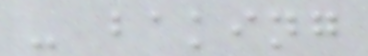- baking
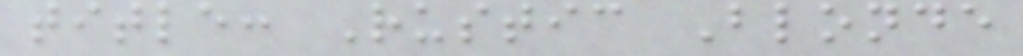title: Rustic Blonde
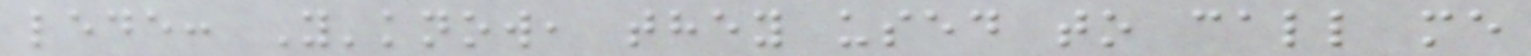lede: Y'know, they used to call me
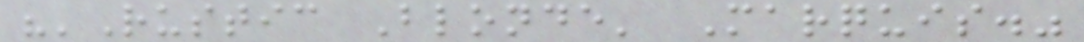"'Rustic Blonde' Marquis."
